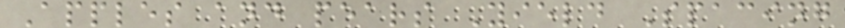Apples and pears Yield Spacing
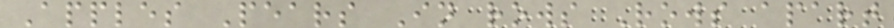Apples Pears In rows Rows apart
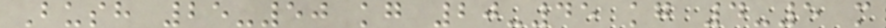Bush 25-50 kg 20-45 kg 4-5 m
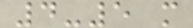4-5 m
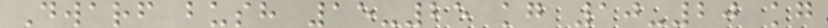Dwarf bush 15-25 kg 10-20 kg
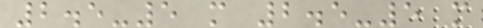2.5-5 m 2.5-5 m
